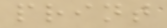print
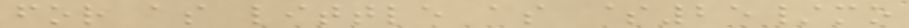for as little as $25/mo
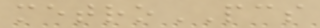metroPCS
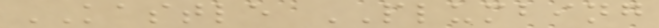KASTLE PLUMBING
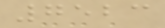7523
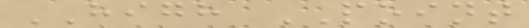HIGH POINT
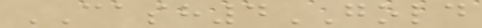CASH4GOLD
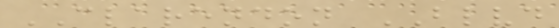CLARENDON BLVD
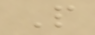P
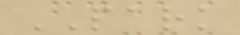PARK
